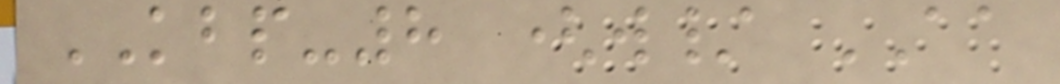KBP-8 (w/ AA
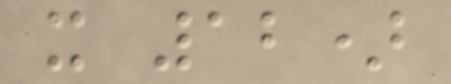x 12)
